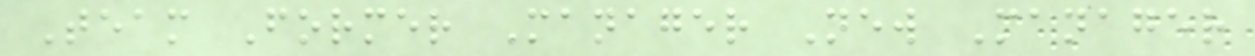Team Former Manager New Manager
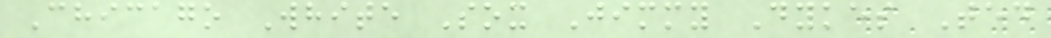Chicago White Sox Jimmy Dykes Ted
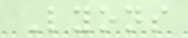Lyons
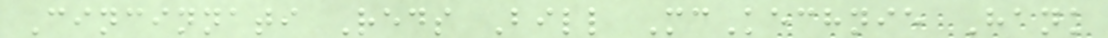Cincinnati Reds Bill McKechnie Hank
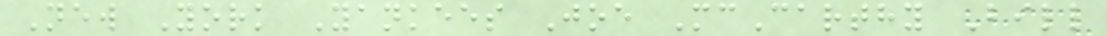New York Yankees Joe McCarthy Bill
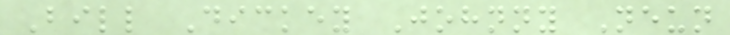Bill Dickey Johnny Neun
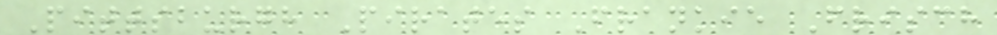Pittsburgh Pirates Frankie Frisch
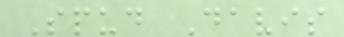Spud Davis
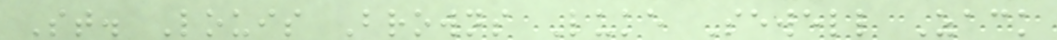St. Louis Browns Luke Sewell Zack
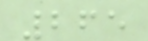265
